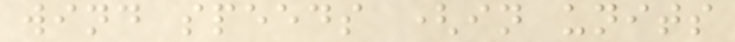wind speeds (in units
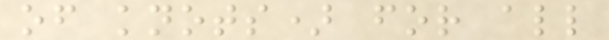of knots) for all
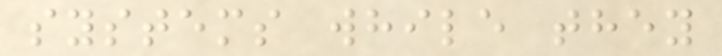systems while they
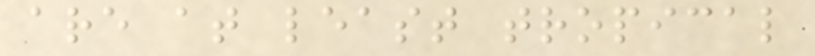are at least tropical
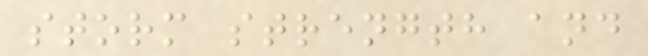storm strength and
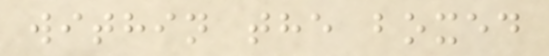within the boxed
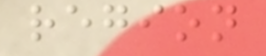region
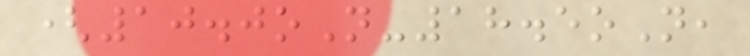(10.0oN-18.5oN,
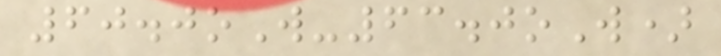60.0oW-63.0oW)
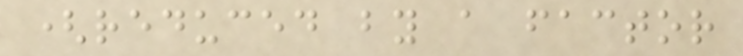(reduced by a factor
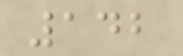142
